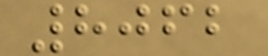8062
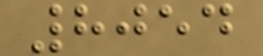8054
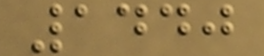1440
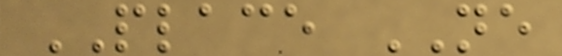PLACE NE
